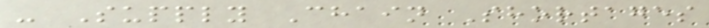- Supply Chain Shortages
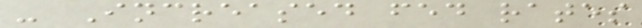- Increased fed rates
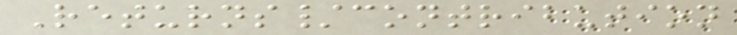Returns/contribution
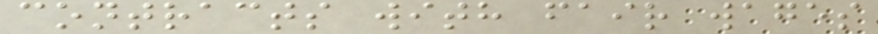contracts with fair wages
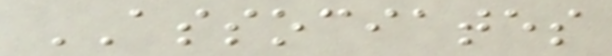ASSOCIATES
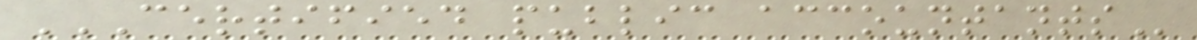CERTIFIED PUBLIC ACCOUNTANTS
